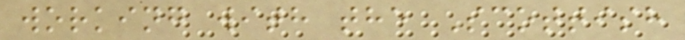working with the Scottish
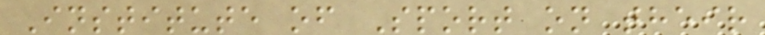Institute of Sport on their
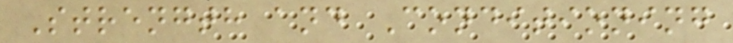Strength and Conditioning
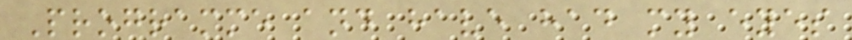Programme and have had my eyes
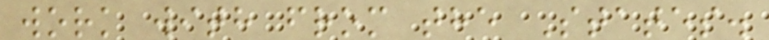work with from the States.
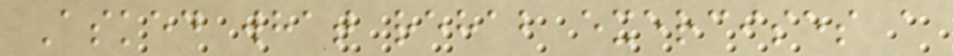Asked what rehab exercises a
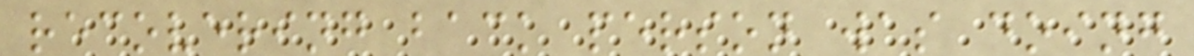recovering back person was doing
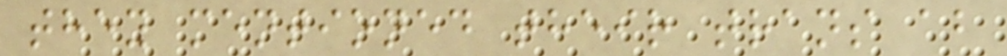they mentioned their trans ab
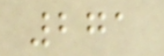271
